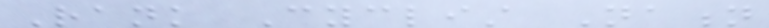Rank Cyclist Nation
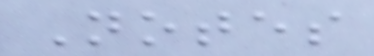Notes
